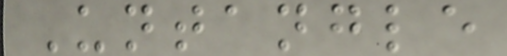Untangle
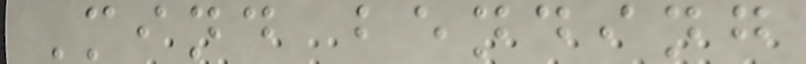Mind bending
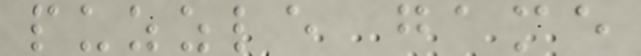puzzle game
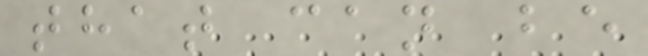that can be
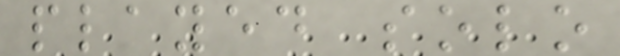played solo
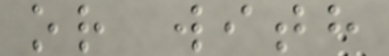or with
